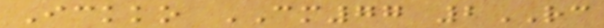Ickko CM77 2RC
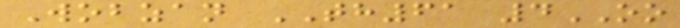Wobzan TH61 4OO
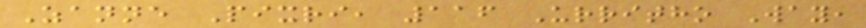Zanne Pixri, 116 Urritho Way,
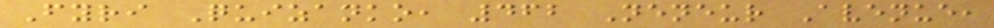Fyri Quizanko, 462 Neneur Avenue,
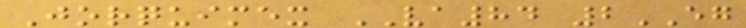Jorquimex VA84 2EG
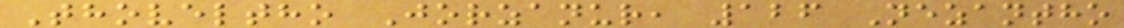Thoveltho Jorzanur, 126 Nezantho
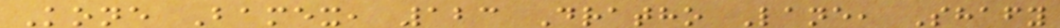Kone Bamex, 123 Dratho Lane, Shafy
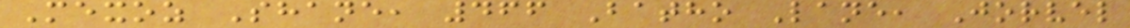Mexoz Shane, 466 Batho Lane, Jorvel
